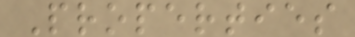Properties
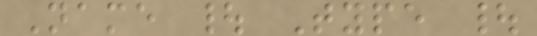Name | Type |
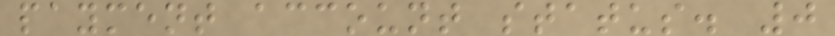payment account status. 0
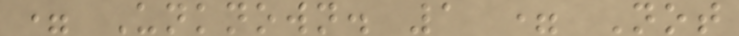= Unknown. 1 = Not
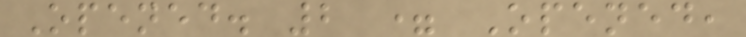Opened. 2 = Opened,
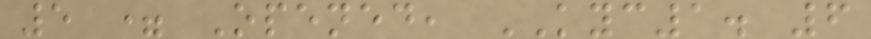5 = Opened, KYC1. 6
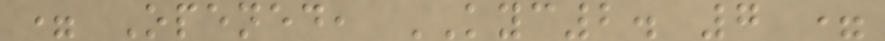= Opened, KYC2. 7 =
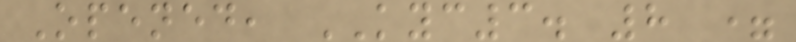Opened, KYC3. 8 =
